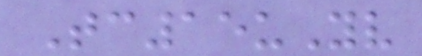Tc15uYv
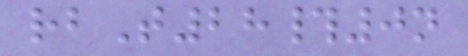rbT28#0n
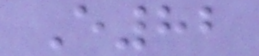E82
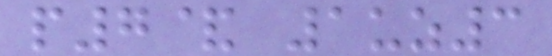p7& 1uz3
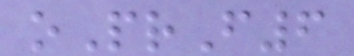oPrF6
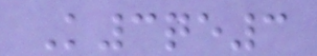K3qe3
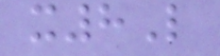x8L
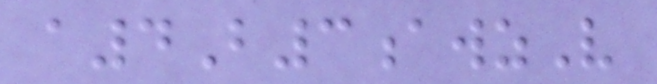a4B3awzV
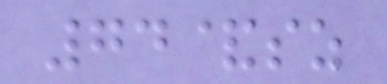74&sz
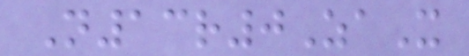N13r0ZaX
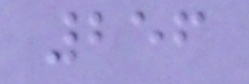256
